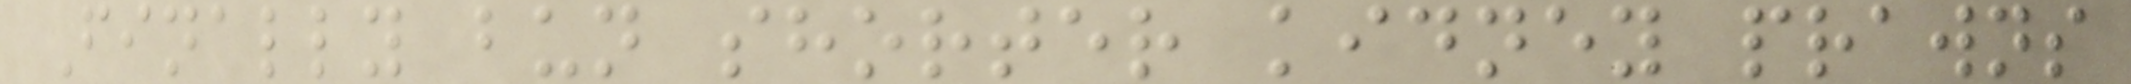Finally bun shorter kidney prawns
